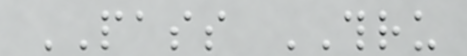PASS THRU
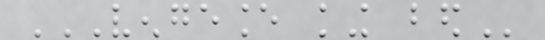VENGEANCE KING BED
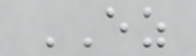EZ
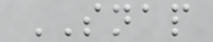SNAP
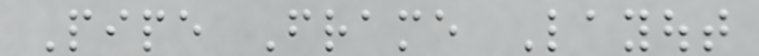Pipe Frame Layout
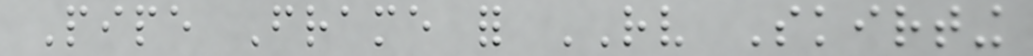Pipe Frame for RV Skirting
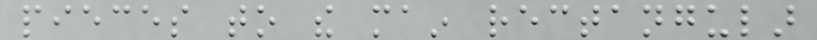pieces to the main rectangular
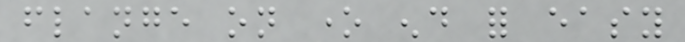flange on one end for easy
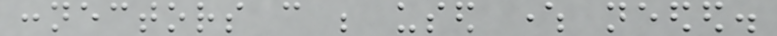connectors can be used where needed.
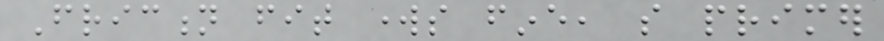Friction fit works fine, so primer
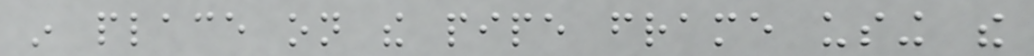in place on the pipe frame using the
